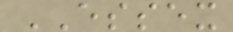ESSEX
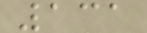131
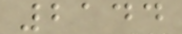2144
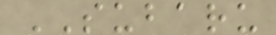SUBARU
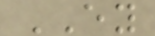EY
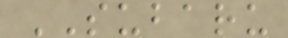SUBARU
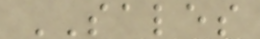SALES
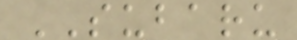SUBARU
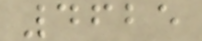4625
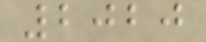2020
